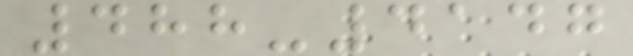488-4147
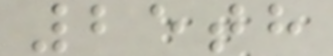25th
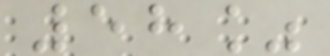58%
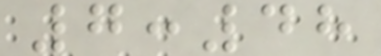7:48
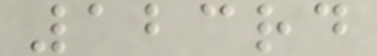123rd
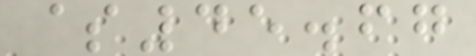$45.67
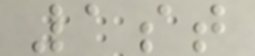1st
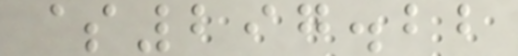$297.22
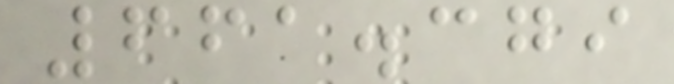661.379
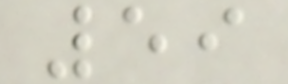59
